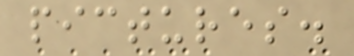pictures.
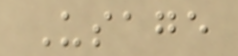Usage
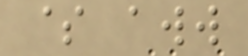$ aww
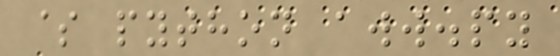$ python aww.py
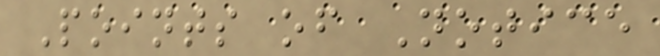Points of Notice
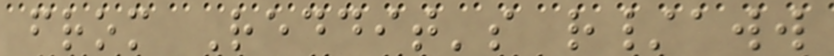from Reddit's r/aww
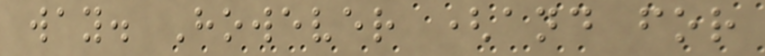way. However (and for
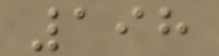198
